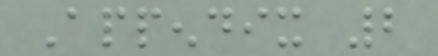Appendix 2
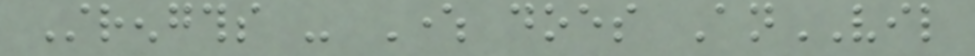Strengths - Where does AnVIL
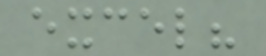excel?
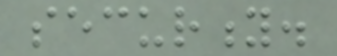security.
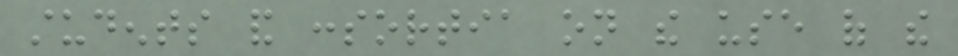students and consortia on the use of the
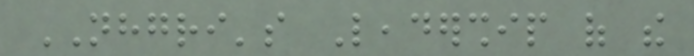NHGRI's Leadership of the
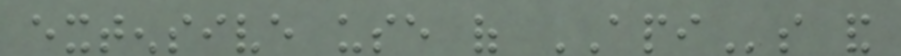extensive use of APIs and
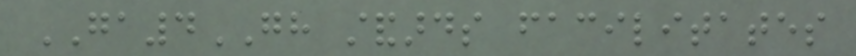GA4GH standards facilitates
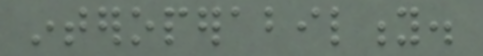interoperability.
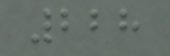228
